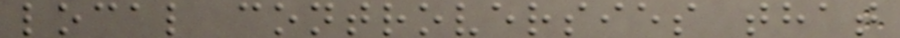local controversies that
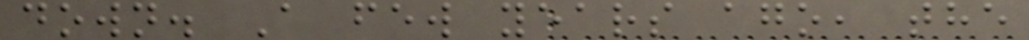down. A few years ago, the
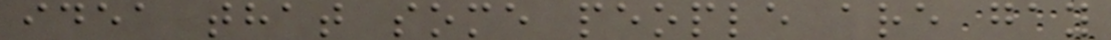idea that some people are gay
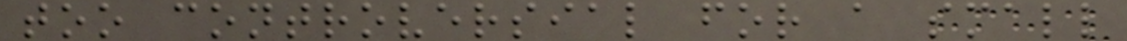too controversial for a small
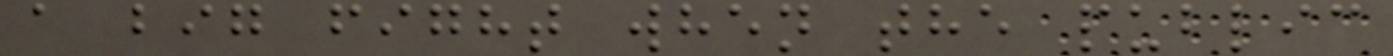a big fight when the public
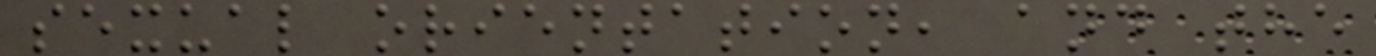sexual orientation, and the
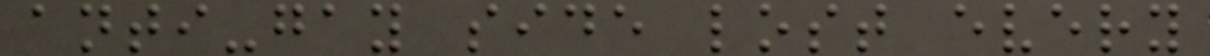anti-gay side lost every
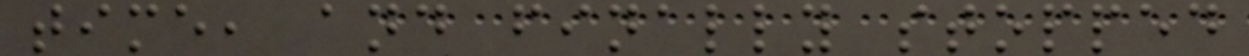time, and finally stopped
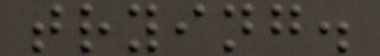trying.
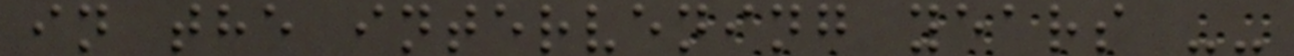in the intervening years --
